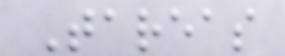Tareas
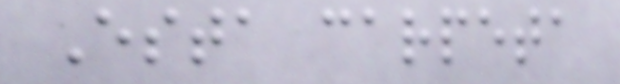Esta carpeta
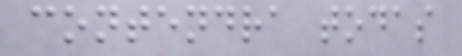contendra todas
